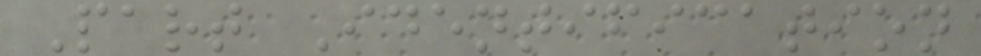Part Identification
